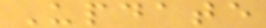Update
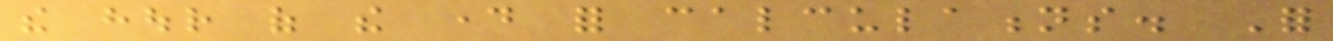the hour of the day for calculations. For
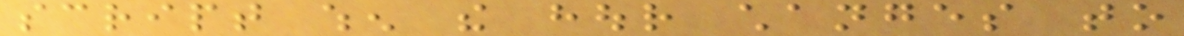script when the hour changes to
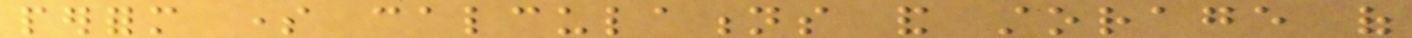perform some calculations and storage of
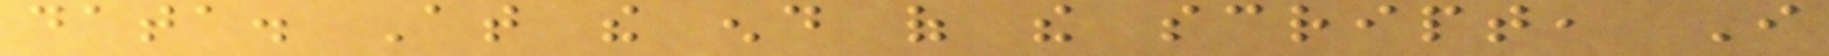data. At the end of the script, I
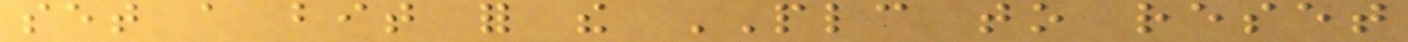set a bit for the PLC to reset
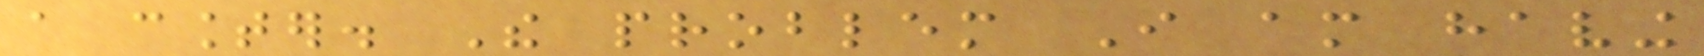a counter. The problem I am having
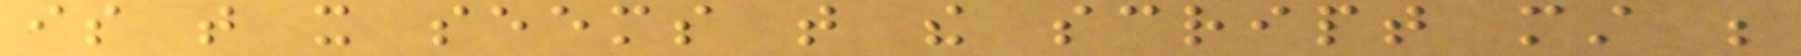is that it seems that the script must be
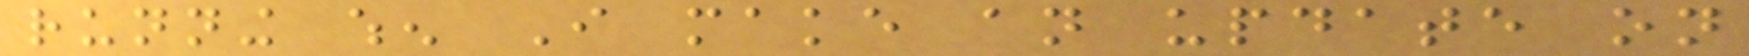running when I make an update on
